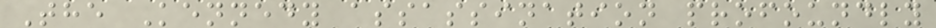The Kennedy assassination profoundly
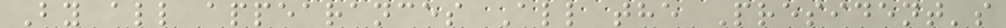By all appearances All the President's
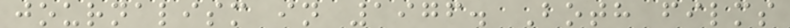journalism in 1976. Both films
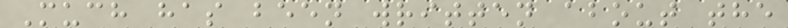Much has been written about the
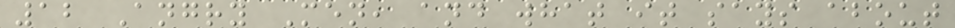12 Angry Men, and what it says about
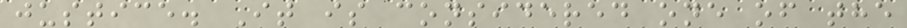justice. It is considered one of the
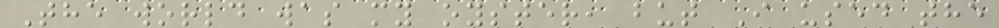The world was my oyster, but I used the
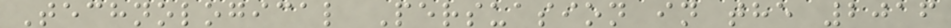Technological Persuasion in the 2016
